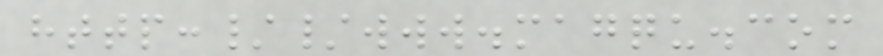http://www.magqu.com
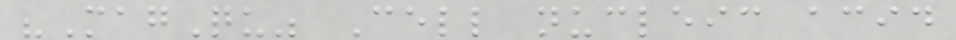"MagQu" Cell nucleic acid
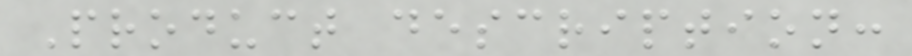Product description:
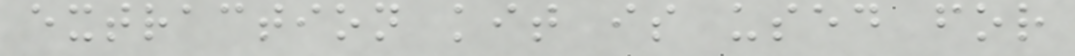extraction kit is used for
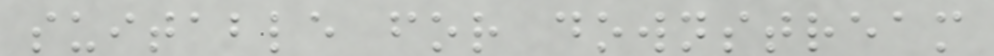suitable for downstream
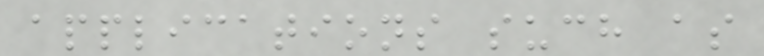applications such as
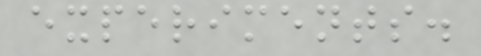experiments.
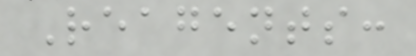Reagents:
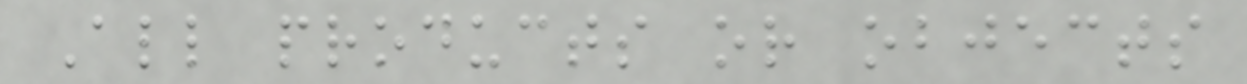All products or objects
